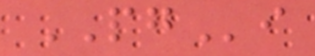PGi
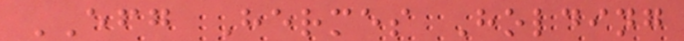EFG Hermes Holding
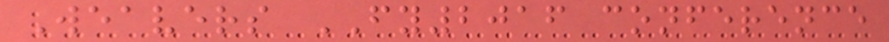Weavers FY2016 conference
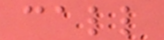call
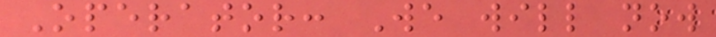Operator: We will now
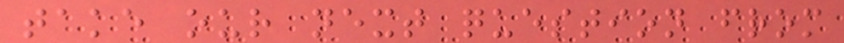take our next question from
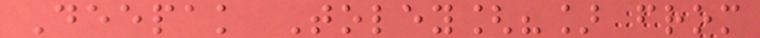Deepak Toley[?] from
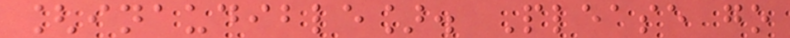[inaudible]. Please go
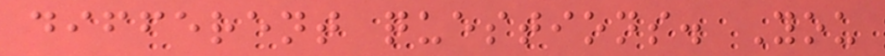different questions. You
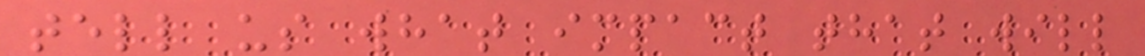tell us what impact that will
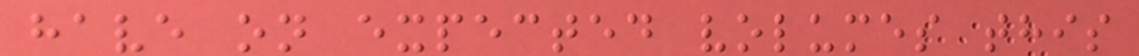have on expected volumes this
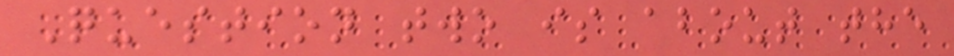Question two is about the
